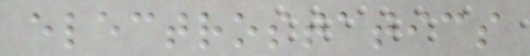electrostatics
